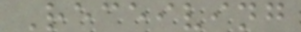Receiving
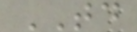TD
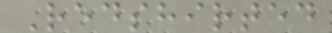Redshirted
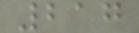217
